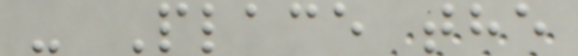- Place the
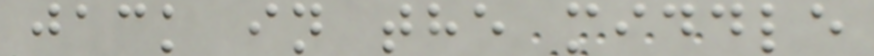jack in the middle
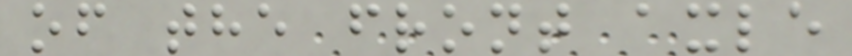of the front axle
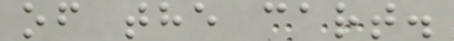of the cart.
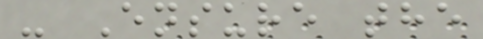- Ensure the
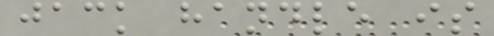jack handle is
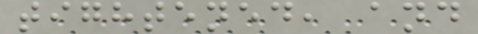tightened, and
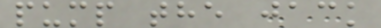pump the jack
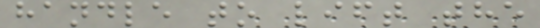handle to lift the
